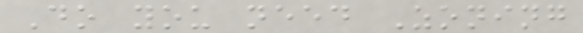Do you need Zoning
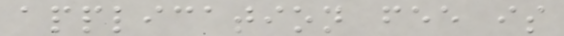application fee is
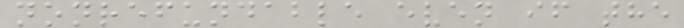nonrefundable even if the
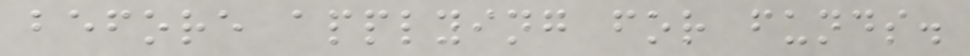before applying for funds.
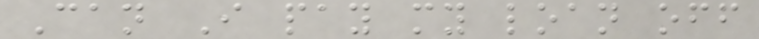Can I pay my loan off
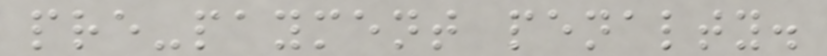pre-payment penalty.
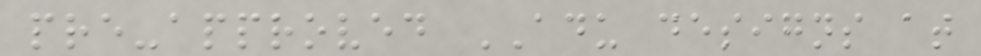pre-approved ADU designs at
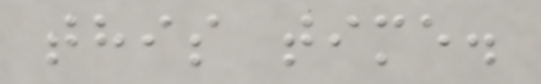this time.
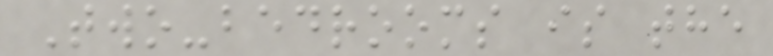Two-bedrooms is the
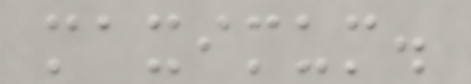maximum.
